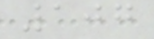107
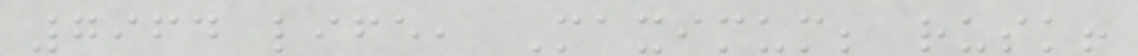7964 life, Maximum; rusk!
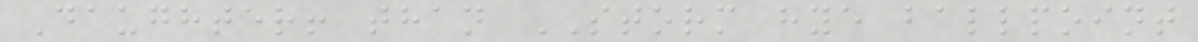Daughter! than STORM hye ballpoint
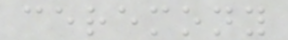ceremony
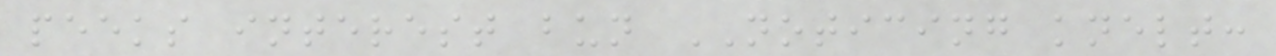peeks interest bun NOTICING knelt:
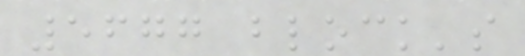5677 block's
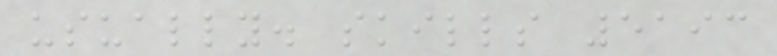usually. skills 5193
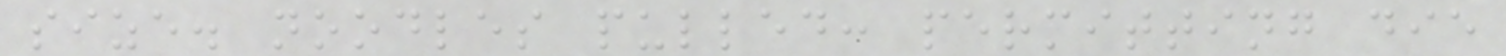size. noodles pulled: permitting die
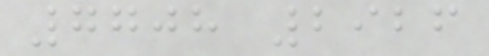7708 2926
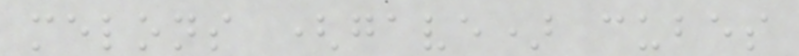melons (gave) cubes
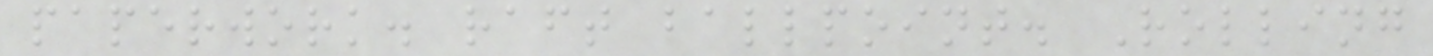paperwork. raft ballpoint. Rolling
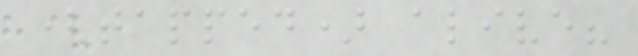(tapped) alive?
